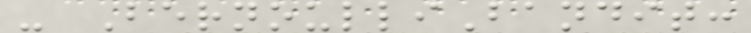- BernoulliBandit:
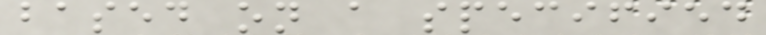based on a specified
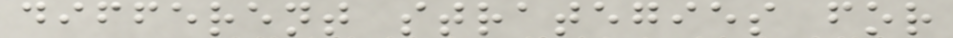different strategies for
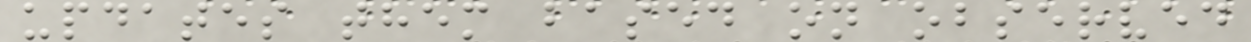updates them based on observed
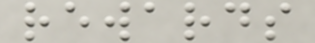rewards
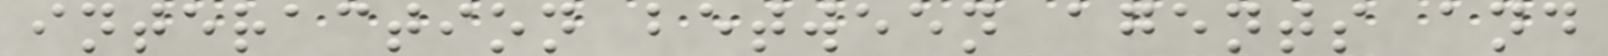interaction between agents and
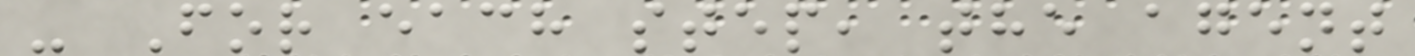- For each step, the agent
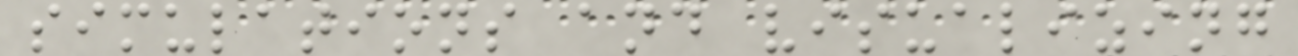simulations and visualizing
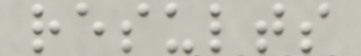results
